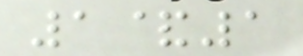1&1
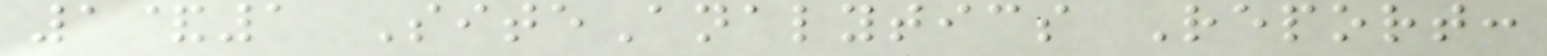1&1 SiteAnalytics Report:
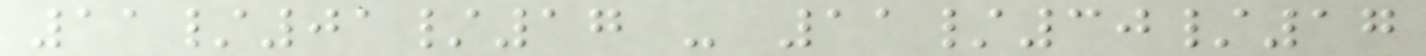11/01/17 - 11/30/17
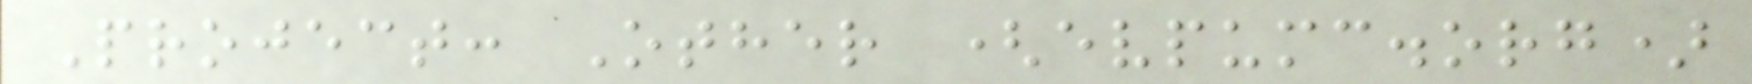Project: Other (evpumc.org)
